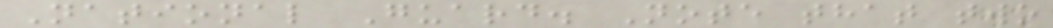National Guard. Note that two
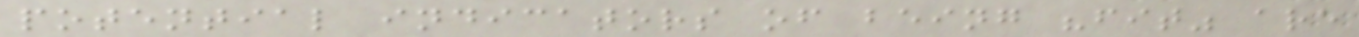potential indicators of being "fit" are
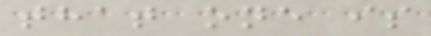that one is
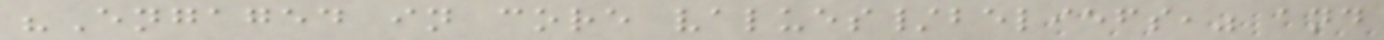"Engaged in core values/beliefs," and
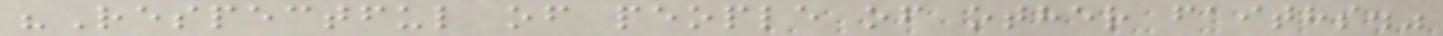"Respectful of people of other faiths."
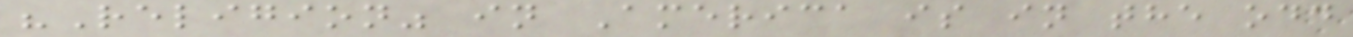"Religion" in America is in the odd
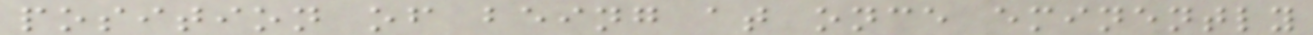position of being at once eminently
